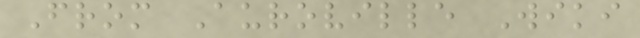From Auroville Wiki
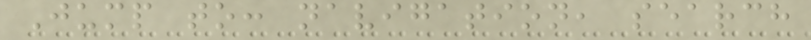Jump to: navigation, search
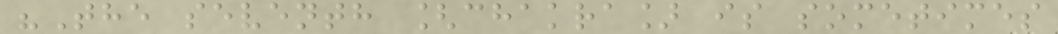"The seventh [chakra] is sometimes
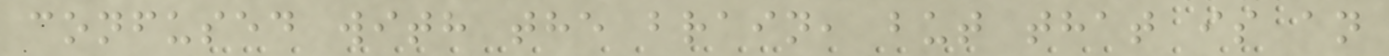confused with the brain, but that is an
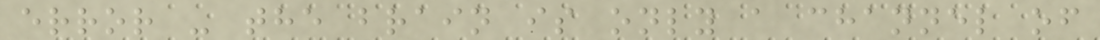error - the brain is only a channel of
